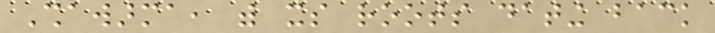Shawarma, with its roots dating back
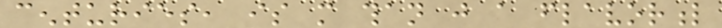centuries, is more than just a flavorful
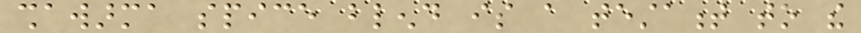shawarma spice blend is a testament to the
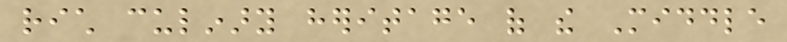rich culinary heritage of the Middle
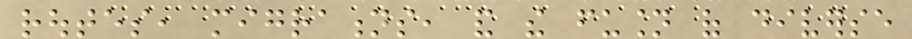routes, migrations, and the fusion of diverse
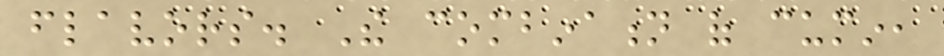flavors. The combination of cumin,
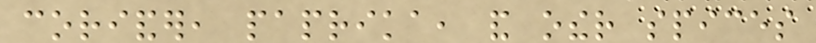coriander, paprika, and other spices
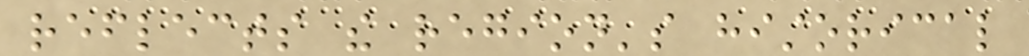reflects the region's historical
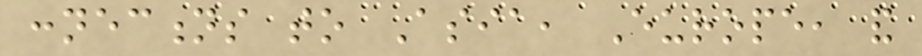connections to Asia, Europe, and
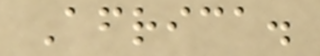Africa.
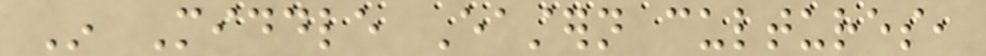In Middle Eastern cultures,
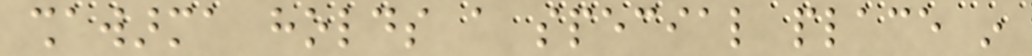shawarma holds a special place in
